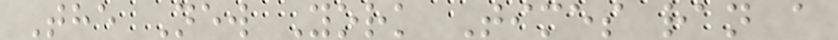The New York Times ran a
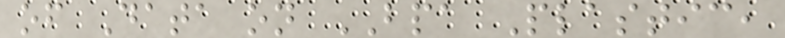of Data on BPA Plastic,
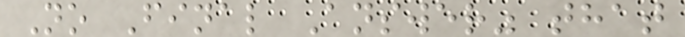No Final Answer" that
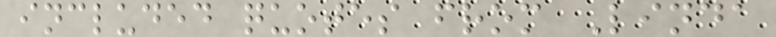included quotes from Linda
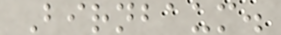Birnbaum.
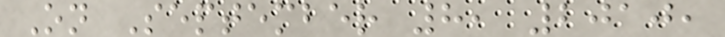On September 8, 2010,
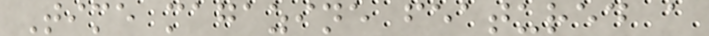Time magazine featured a
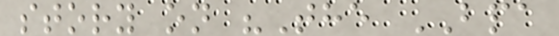story on "The BPA
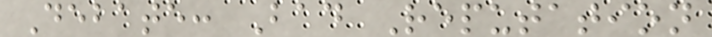Debate: Bad Reputation
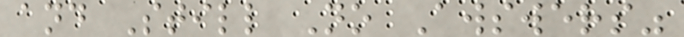and Still No Awswers"
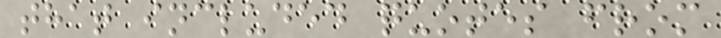that included quotes from
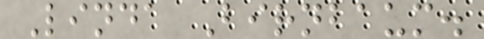Linda Birnbaum.
